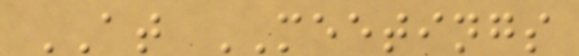AT MEETINGS
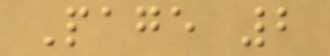Page 2
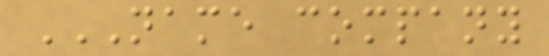NAME COMPANY
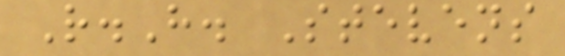R.H. Stevens
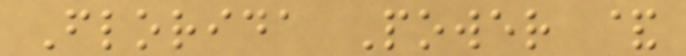Florida Power &
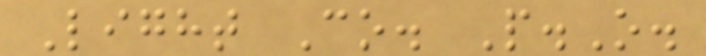Light Co. P.O.
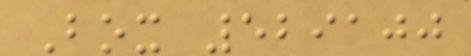Box 529100
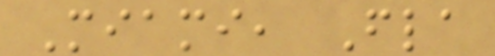Miami, Fla
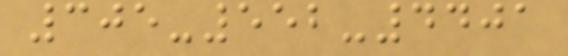305-552-4401
